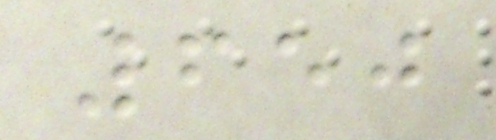650
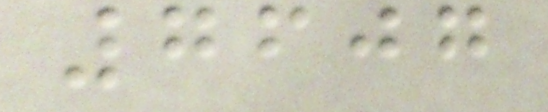7607
